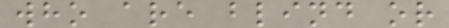who are blind or
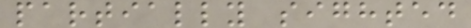partially sighted
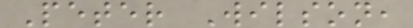Peter Wilson,
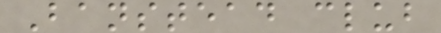Banstead club
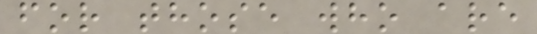for those who are
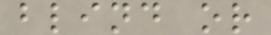blind or
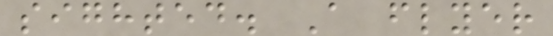sighted. A flyer
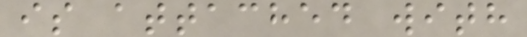is attached with
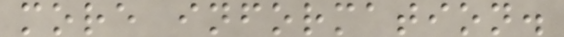more information.
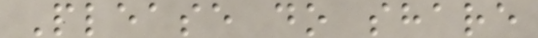Please do share
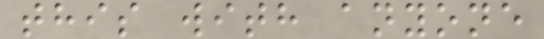this with anyone
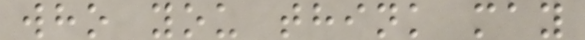who you think may
